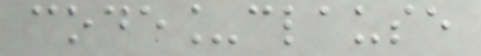code_clause
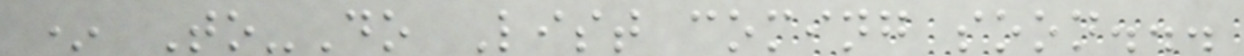* To-Do List coming soon...
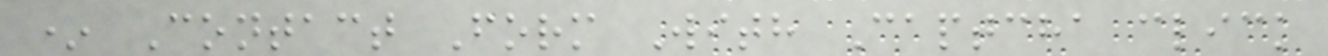* Contact Form With Captcha click
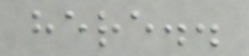here..
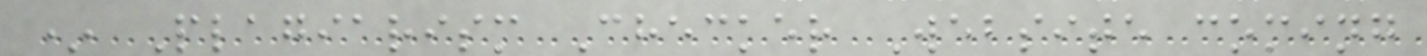* Plagiarism Checker Website coming
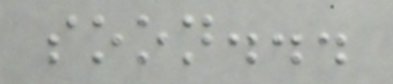soon...
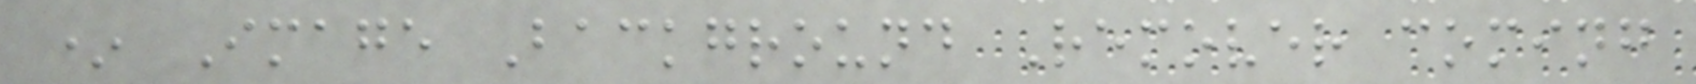* Image Background Remover coming
